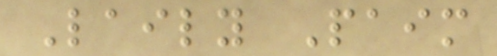Laily Paim
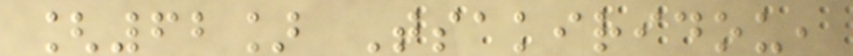[62] Tsakiridou,
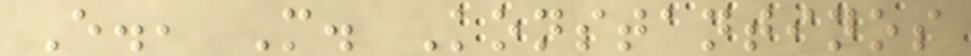E., M. Konstantinos
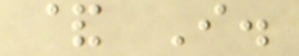& I.
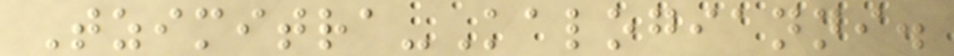Tzimitra-Kalogianni.
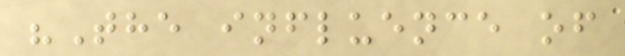"The influence of
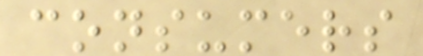consumers
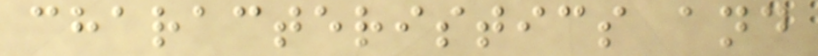characteristics and
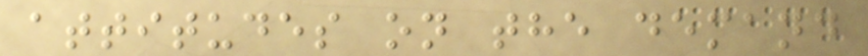attitudes on the demand
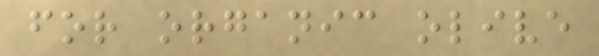for organic olive
